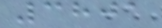3801
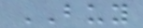BUY
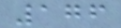176
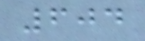604
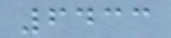6433
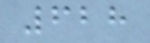628
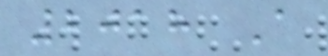2018 A
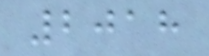2018
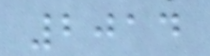2014
